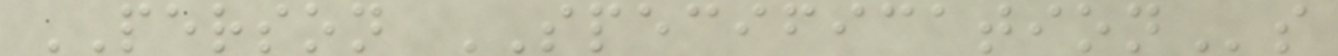PERSON SPECIFICATIONs
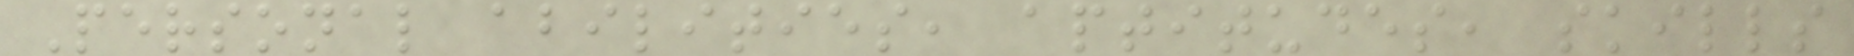Personal abilities, aptitudes, skills
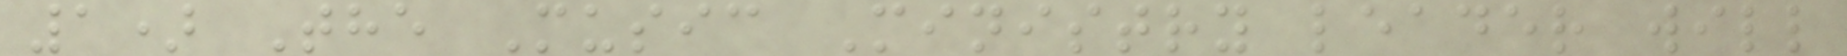1) The Music Ministry leader will
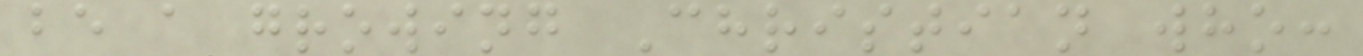be a growing Christian who:
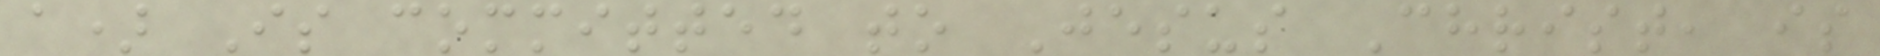a) Is committed to Jesus Christ, is
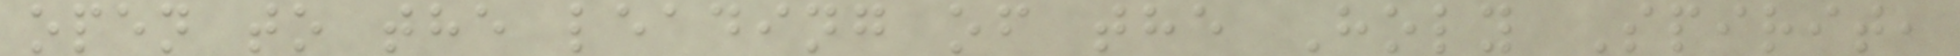open to the leading of the Holy Spirit,
